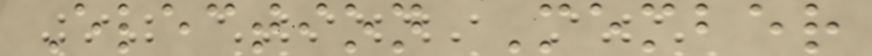Election Member
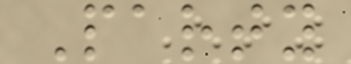Party
